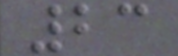23
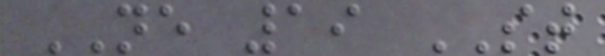NE 19 ST
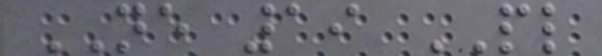NE 19 PL
